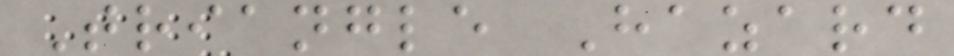Triangle Hazard
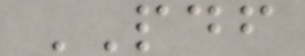PDF
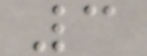3
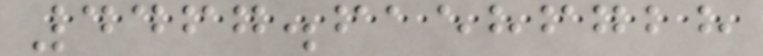4467.61586728
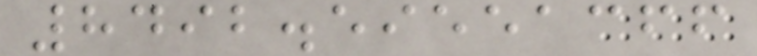8492.59551366
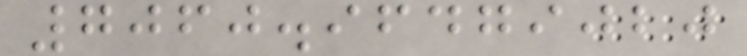7060.96479020
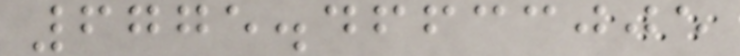6775.46633005
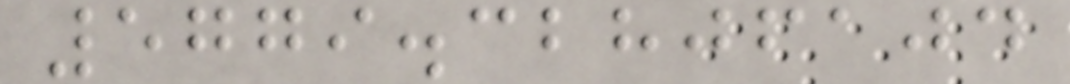5779.32806104
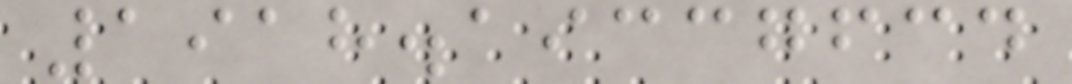1918.19337634
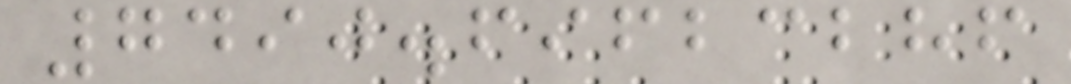7490.69623286
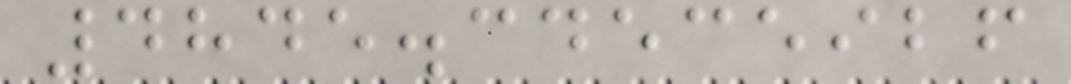4845.34535926
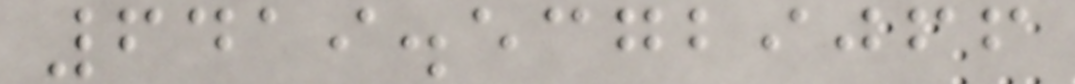6419.53729066
